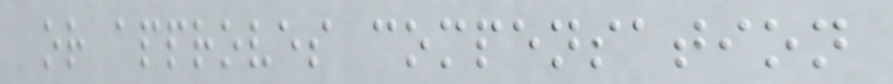or approves compensation
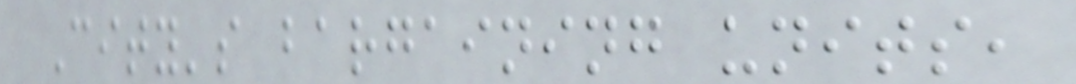City's bargaining units,
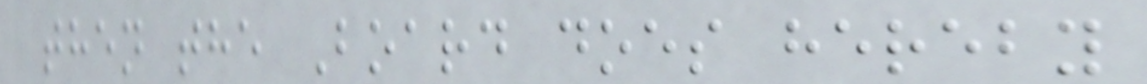then the Board does hereby
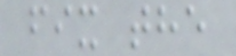fix the
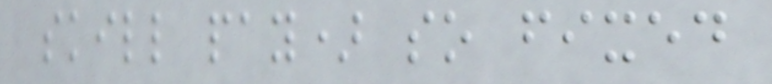skill pay) so fixed
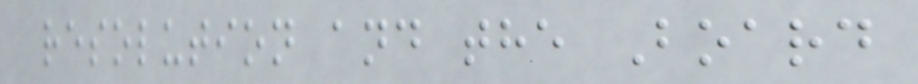resolution and the Board
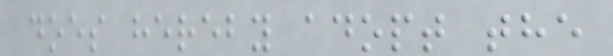does hereby adopt the
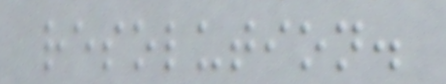resolution.
